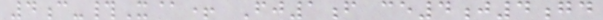4c-#X@+ Fj1f ce4j4gd
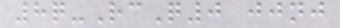8q-RcQ0 jjnj
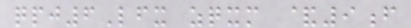qpj6Lfx zqxm &9f
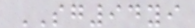SG94yi
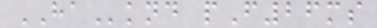HAknd pF26ms
